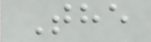The
